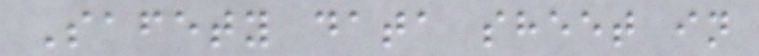Safety data sheet in
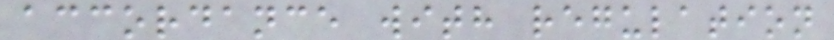accordance with regulation
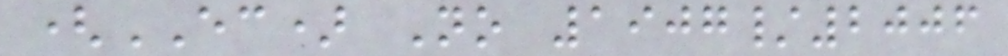(EC) No 1907/2006
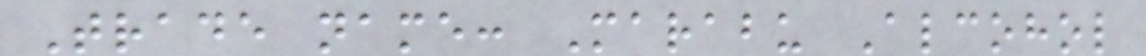Trade name: Marabu Alcohol
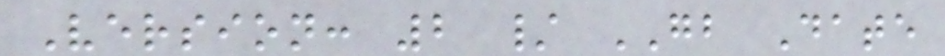Version: 2 / GB Date
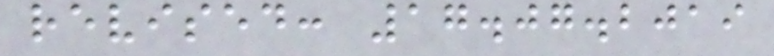revised: 17.07.2019
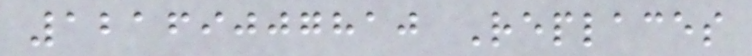12169007810 Replaces
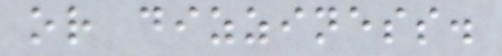or dizziness.
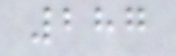287
